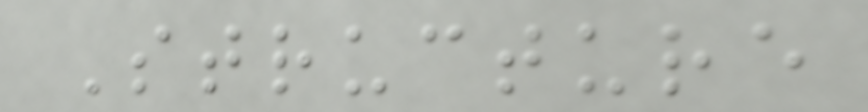Structure
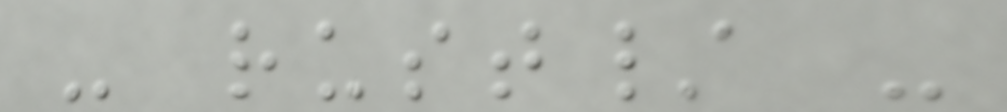- rust/ -
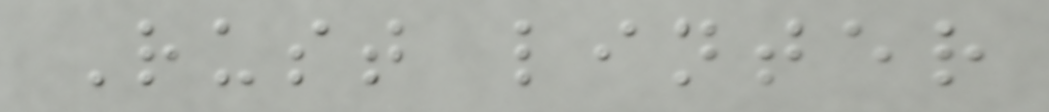Rust linter
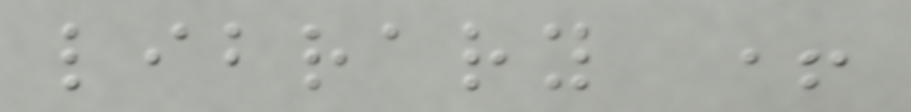library +
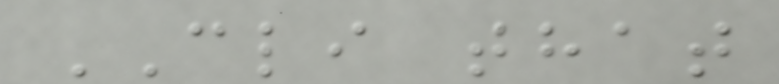CLI that
